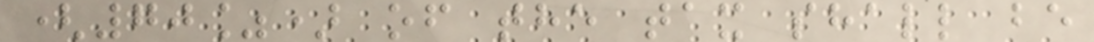(70%) of the tax shall be
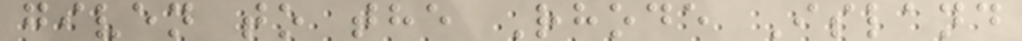given to the Rhode Island
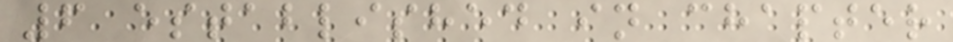6 established in chapter
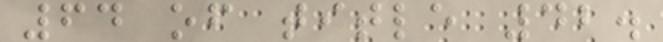64 of title 42.
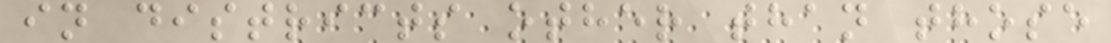in districts other than those
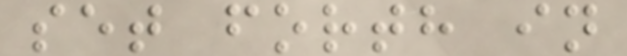set forth in
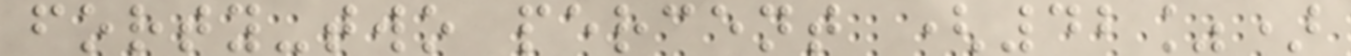forty-two percent (42%)
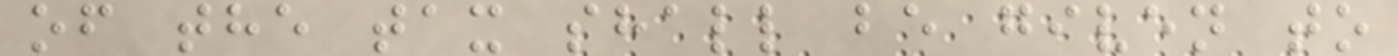of the tax shall be given to
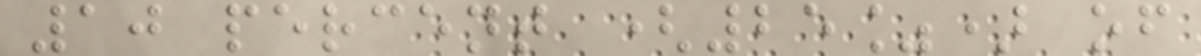10 percent (25%) of
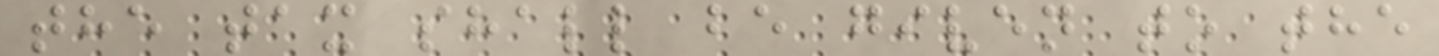the tax shall be given to the
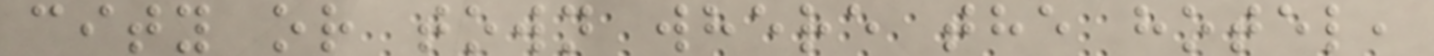city or town where the hotel,
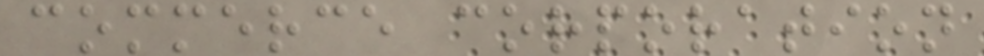commerce corporation
